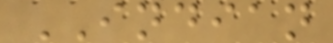INDIAN
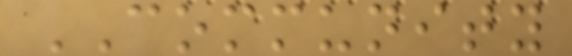COMMUNITY
